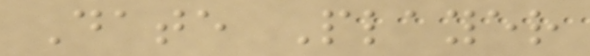Date Player
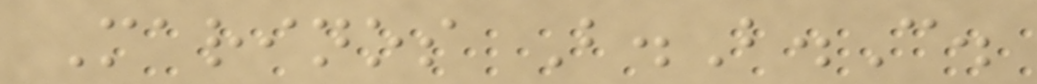Marinos B.B.C.
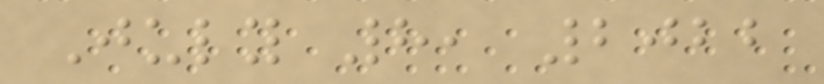July 8, 2022
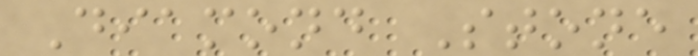Diamond Stone
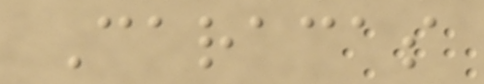Caracas
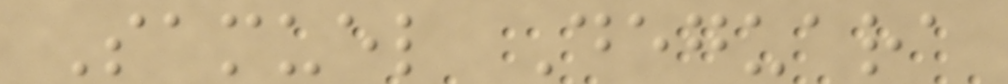Samuel Deguara
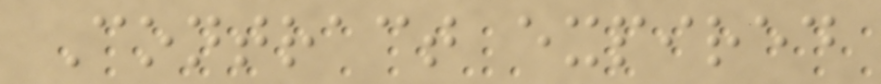Contract expired
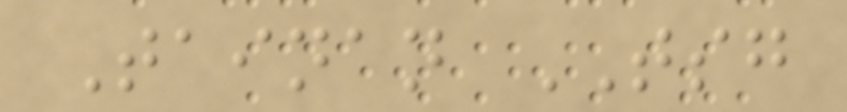Tainan TSG
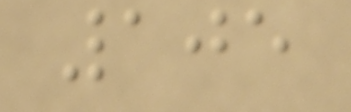105
